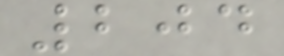204
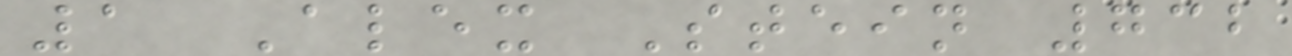1 Alex Stein 732
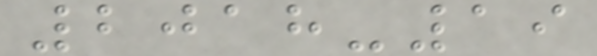2018-19
